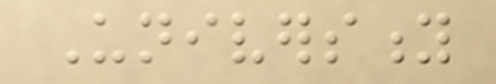University
